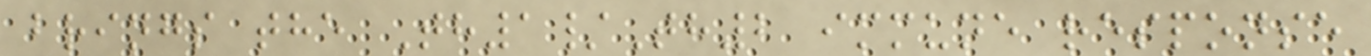brings the Th1/Th2 immune response
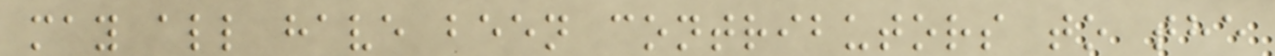may all have been contributors to the
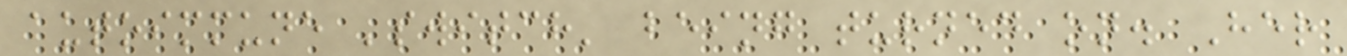autoimmune 'switch' being turned on. Her
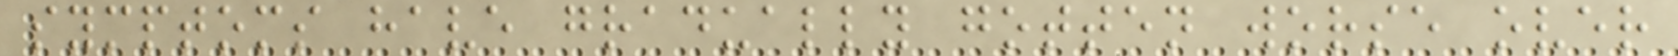symptoms have gradually gotten worse over
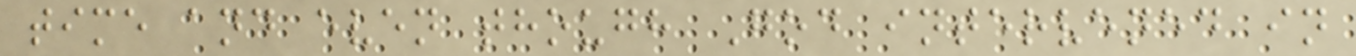time and even though God intervened in
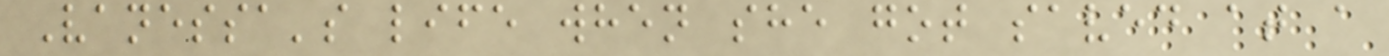Vanessa's life when she got saved at a
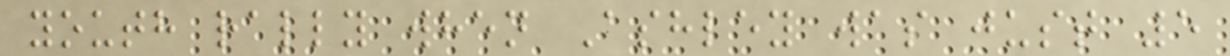youth rally when Ashley was just 5
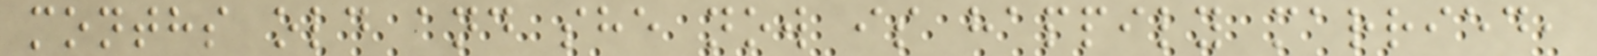months old and she now is happily married,
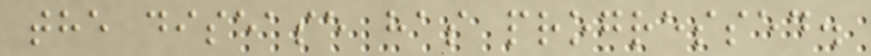the disease has progressed.
